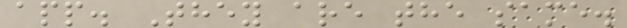app. They are the same.
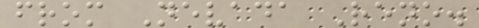from Nevada Reno.
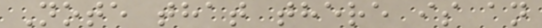Note that there is an
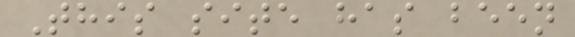This site has been
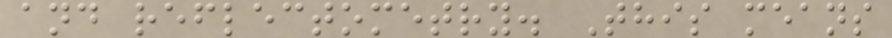and reflectometry. This means
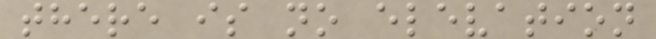there is no elevation
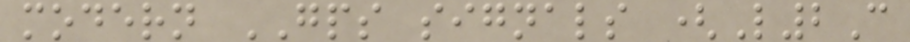modern GPS signals (L2C
